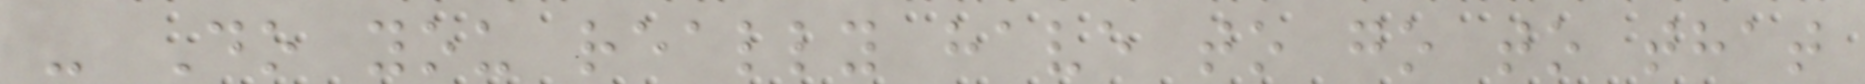- Do you really have to go to that
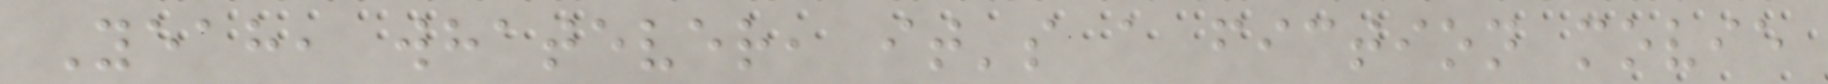Yeah, whatever, it's a fiction movie
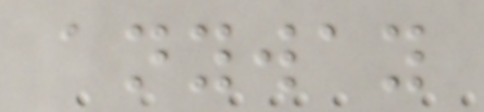anyway
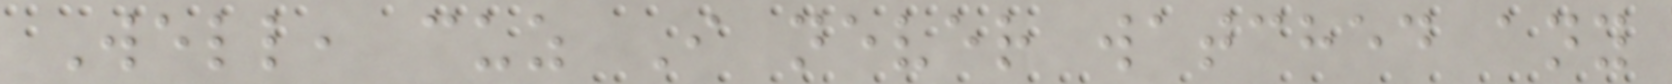Well, cuz I never watched any
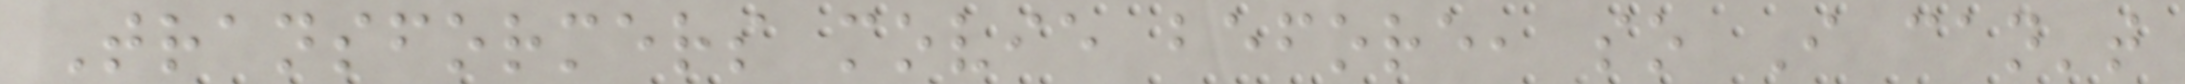Transformers movie before, so I can't
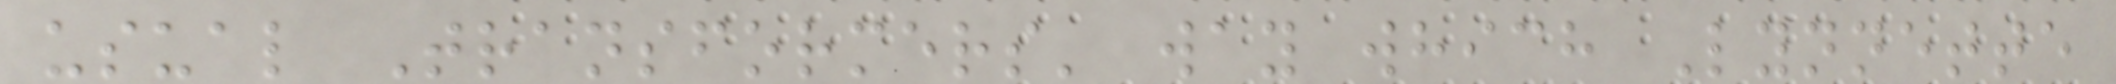usual Transformers' way which Lynnette
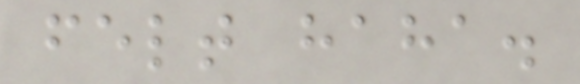felt haha.
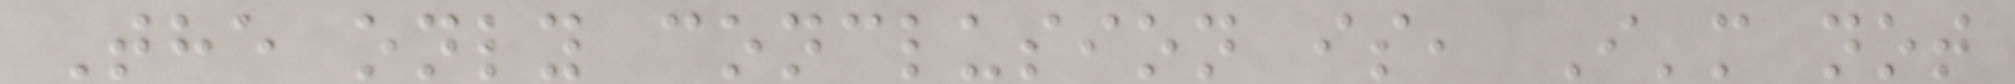The only conclusion is, I'm not
